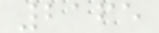2165
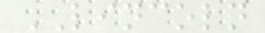LINCOLN
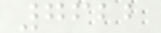7622
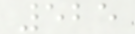525
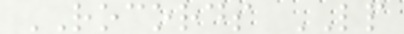ROCORDS LP
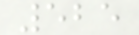525
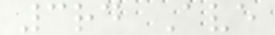3rd Ave
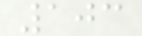103
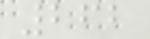262
